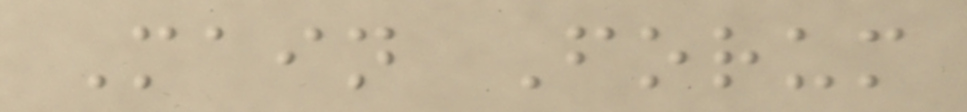Main Forum
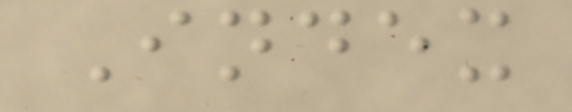Index
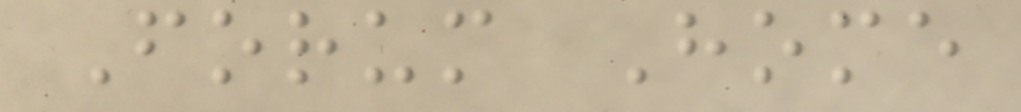Forum Home
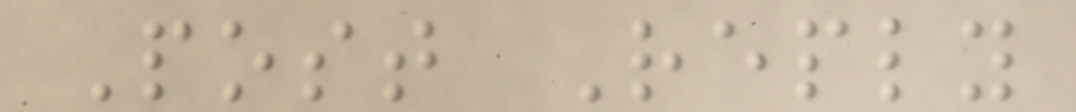Post Reply
